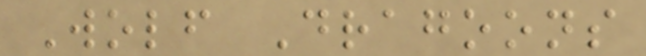Wolf Dragoons
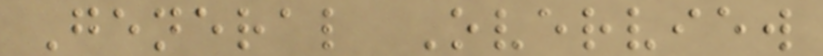General Overview
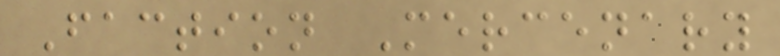Faction Mercenary
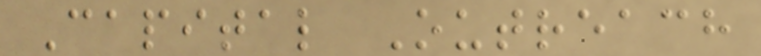Capital Outreach
